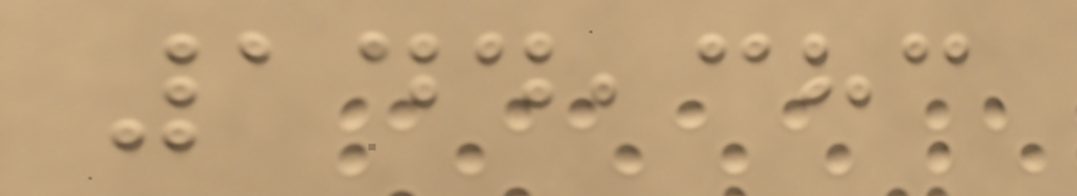144,383
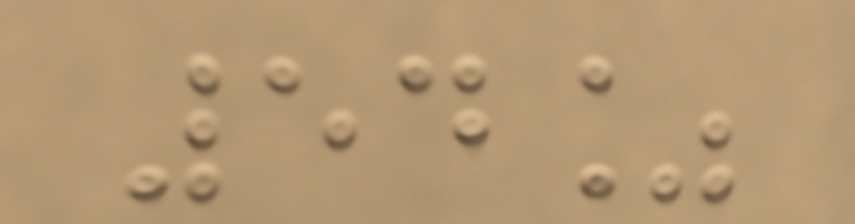54%
